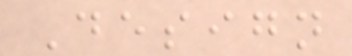Design
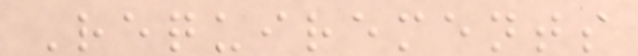Requirements
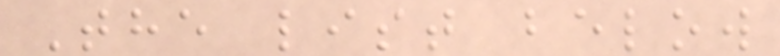The list below
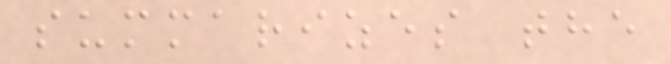summarizes the
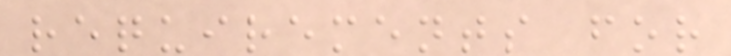requirements for
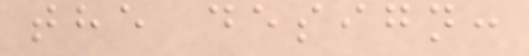the design:
